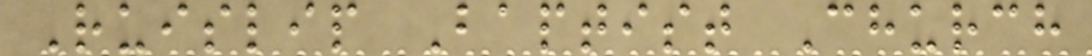Ruislip Baptist Church
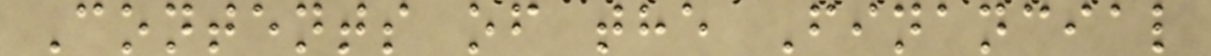Contents of the Financial
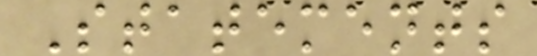Statements
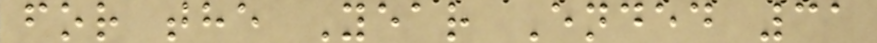for the Year Ended 31
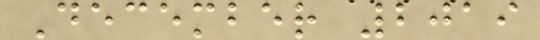December 2019
